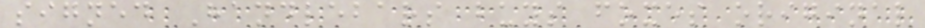signed Handlebars buys foxes original
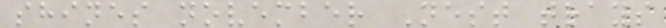shines november Nest trays
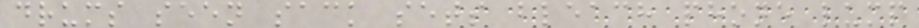drums seen sack sets bleach phone lump
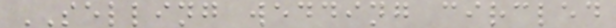SELLING wedding circled
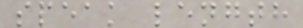speak length
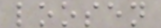loosen
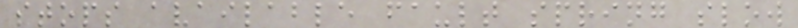stops available fault spring slow
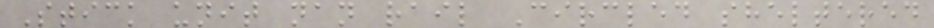Stick unit nan rail Circled sheltered
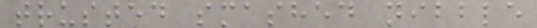trusted smashed nibble
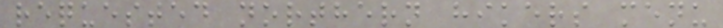requested northern hikers menu
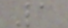1
